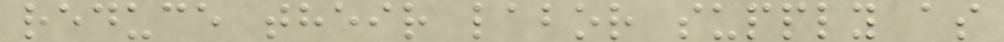reduce their labor supply as
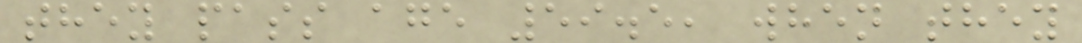they pass age 59.5, when they
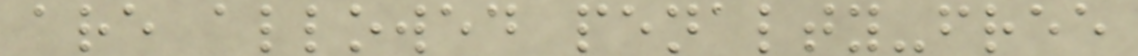are allowed penalty-free
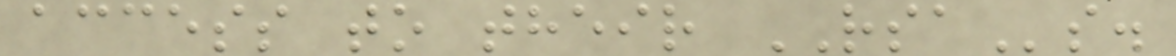access to their RSAs.
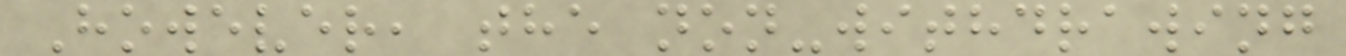However, the non-withdrawing
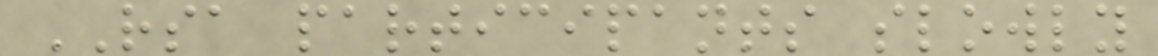RSA participants slowly
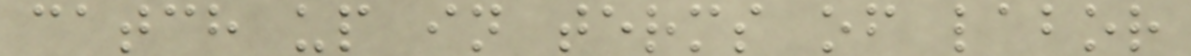catch up in terms of labor
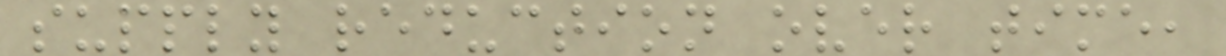supply reduction over time,
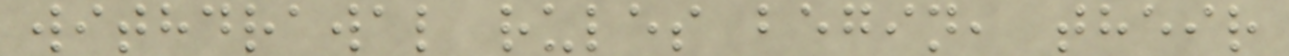withdrawal rules begin, their
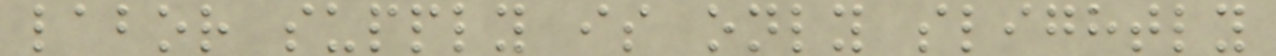labor supply is only slightly
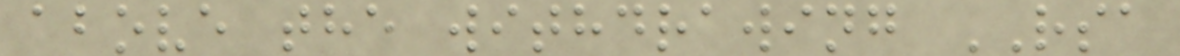above the withdrawing RSA
